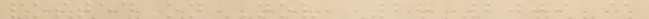posted on Nov, 28 2009 @
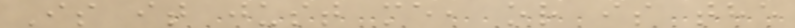Is it just me, or is the
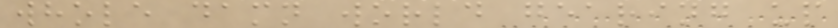whole damn world gearing up
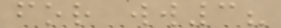for ww3?
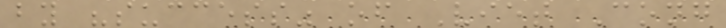by "success" of Viet Cong
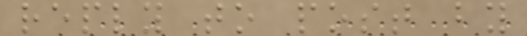reply to post by
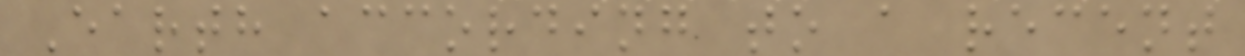Earth according to a recent
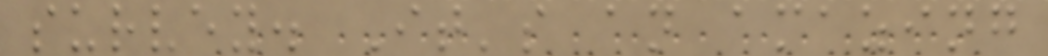survey. It's an amazing
